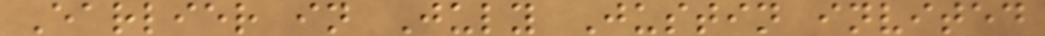Earlier in July Justin invited
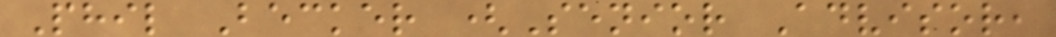Phil Becker (Senior Advisor,
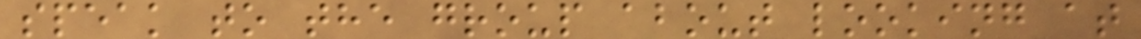speak to the group about looking at
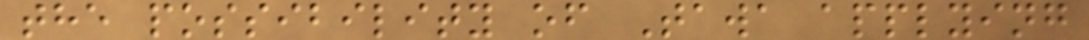the possibility of Tawa applying
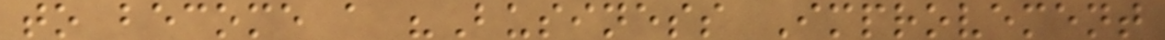to become a "Business Improvement
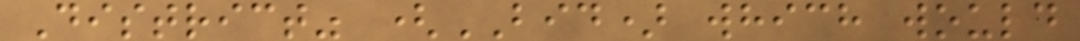District" (BID) which would
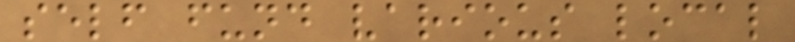self fund various local
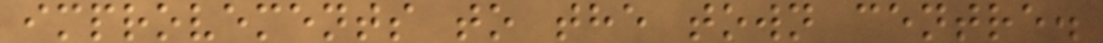improvements to the town centre.
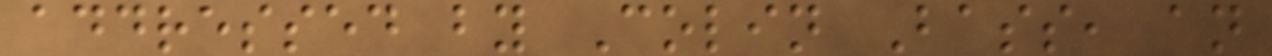addressed by Colin Bass, an
